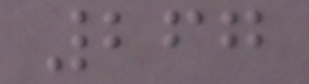267
